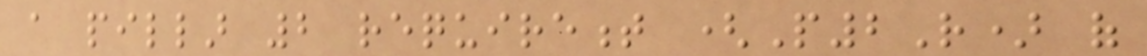a pillar 2 requirement (P2R) of
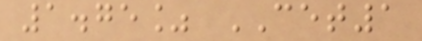1.75% CET1
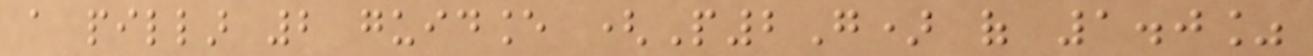a pillar 2 guidance (P2G) of 1.0%
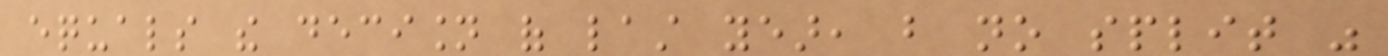equals the decision of last year, but no split was
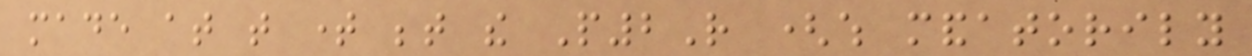made at that time between the P2R (which mandatorily
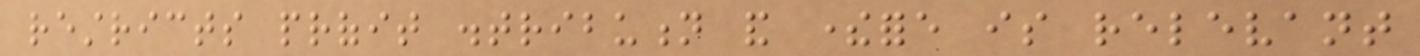restricts profit distribution and therefore is relevant
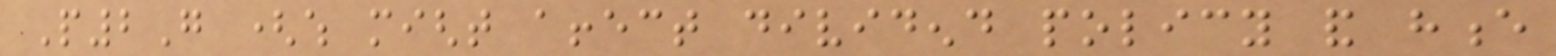P2G (which might affect dividend policy and hence
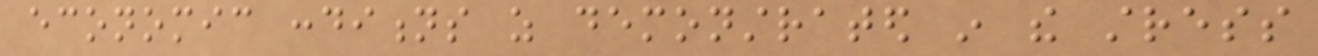economic conditions as demonstrated in the stress
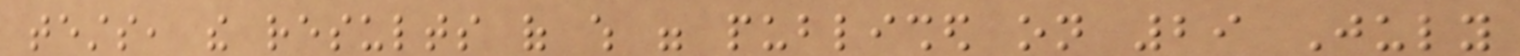tests, the results of which were published on 29 July
